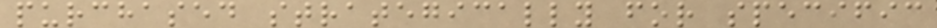purchased strategically for specific
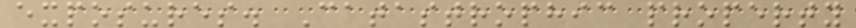exposures. Catastrophic property
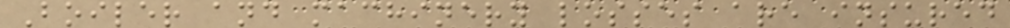Boiler and machinery losses are insured
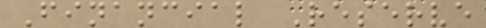Financial Reserve
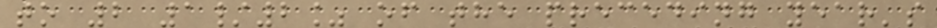to 2 1/2% of the preceding year's
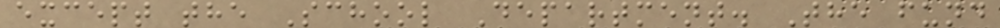except the School Department. The fund
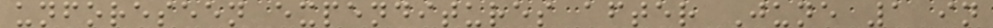unforeseen expenditures after June 1 in
